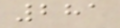281
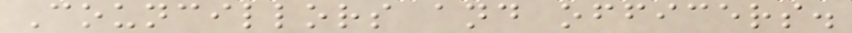Councillors and officers.
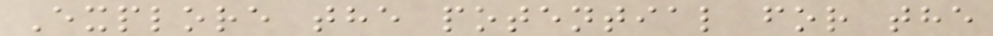Explore the potential for the
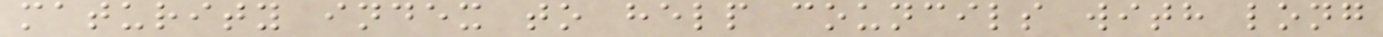maturity index to help councils with long
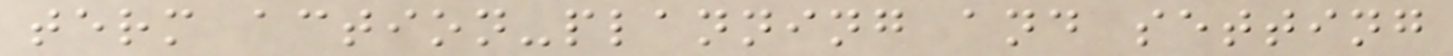term action-planning and setting
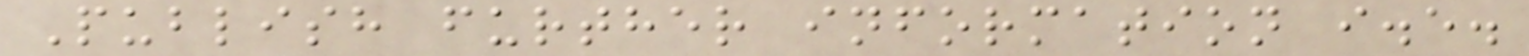Publish further information i.e.
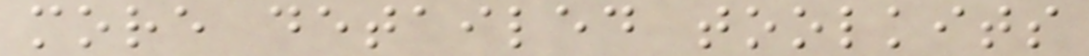more detailed toolkits
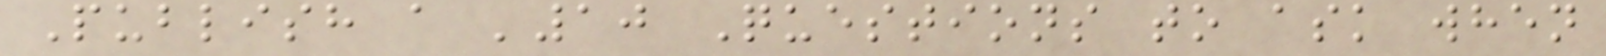Publish a '10 Questions to ask when
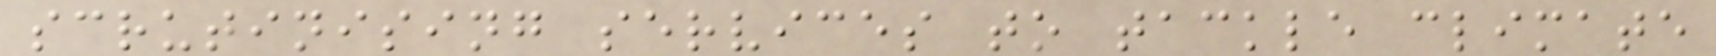scrutinising services to tackle climate
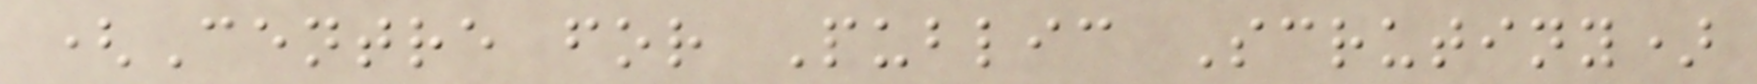(Centre for Public Scrutiny)
